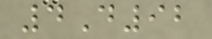4D92
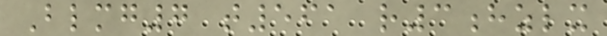Blmg7 t561 r3hzlx
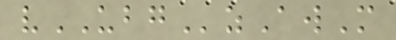vUBGzAwM
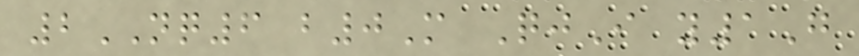2NQ6 b0M QjI y1G
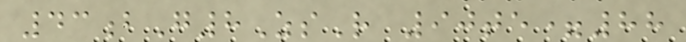43bG8ZsR 90te=88
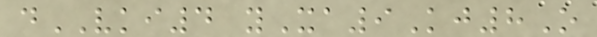dVKI4 yXa9Kj8O
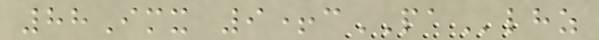88Imx 9+cPAlhz
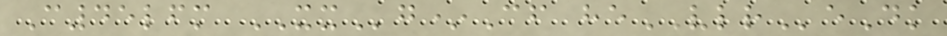C45lfm XXg*Cf heVLReDk
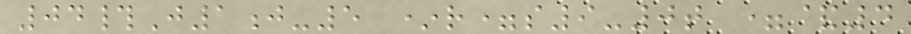04#J1j-5 *r=s9-0t =&4
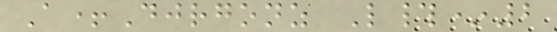A+Djrgonz L#*2
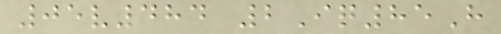05v484 2Iq85H
